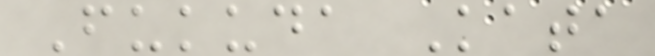Fukuda Kata
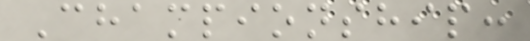Championship:
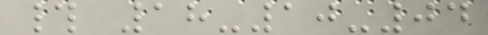# 18-10-04
